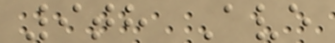9th Ave
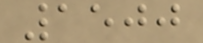1500
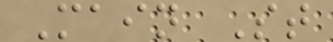Main St
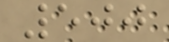500
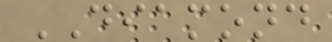DIAMOND
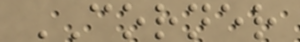CORNER
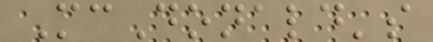McDonald's
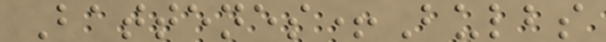Battenes+Bulbs
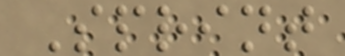Sprint
